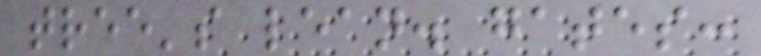tree's lean. gates:
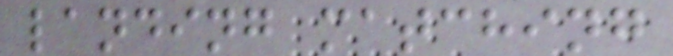landing matching
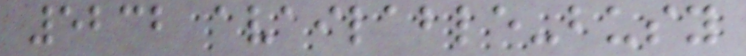5232 available-busy
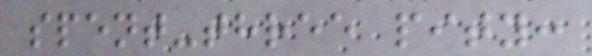spent-three pity:
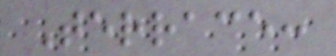Terrace:
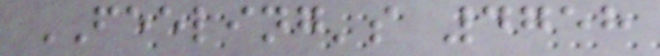FEELING's 4758
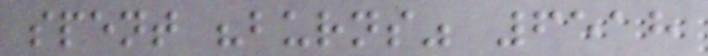spent "burns" 6518
